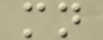mn
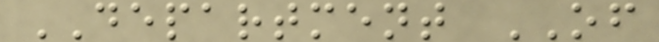DEPARTMENT OF
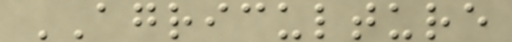AGRICULTURE
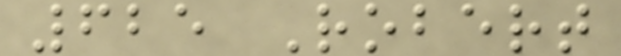625 Robert
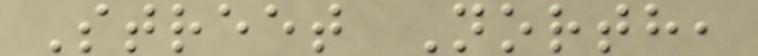Street North,
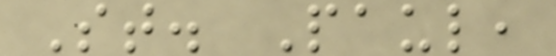St. Paul,
